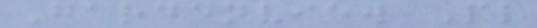Gardenview Pl
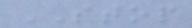STOP
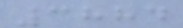3884
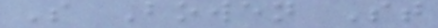S Bowen St
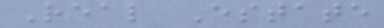Real Estate
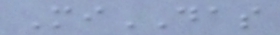MiDAS
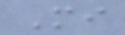Mi
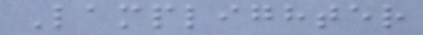Lamplighter
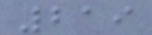219
